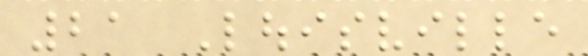21 Louisville
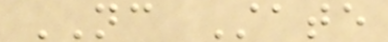NC State
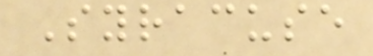Syracuse
